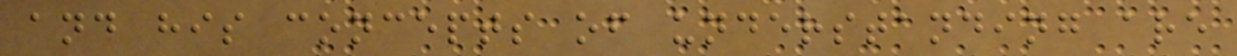and his concepts of understanding are
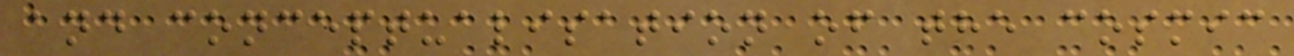and conceptualisation of the cosmic
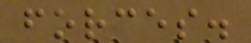forces.
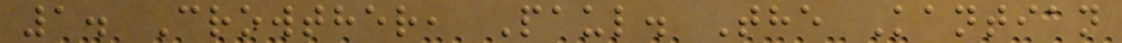1. Crowther, Paul. The Kantian
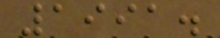1991.
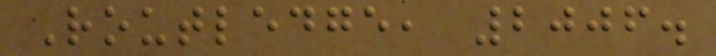Routledge, 2006.
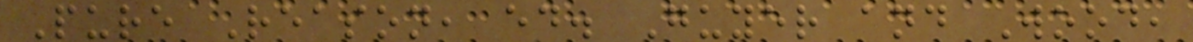Pure Reason, ed. Guyer and Wood,
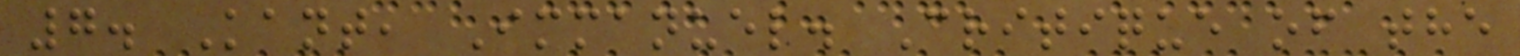7. Kant, Immanuel. Critique of the
